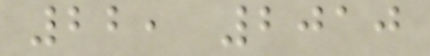22, 2010
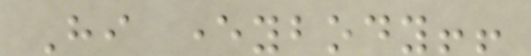Hi everybody!!
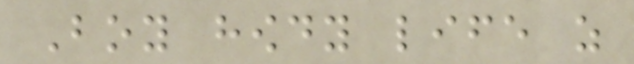Boy howdy life as
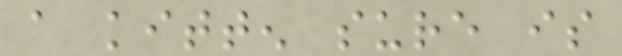a kitten sure is
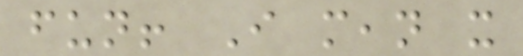fun! I mean it
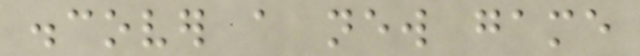discover a new game
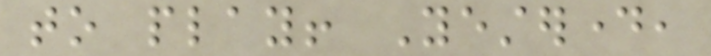to play! Yesterday,
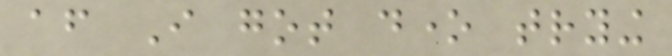after I got done trying
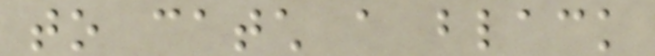to catch a black
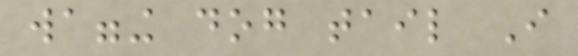wagging dog tail I
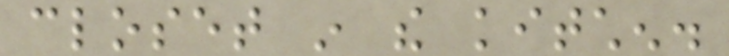closet in the kitchen.
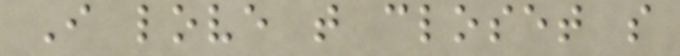I love that closet so
